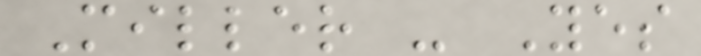Miller - Yes
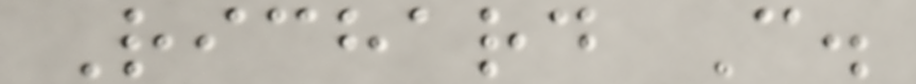Richard C.
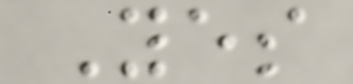Yes
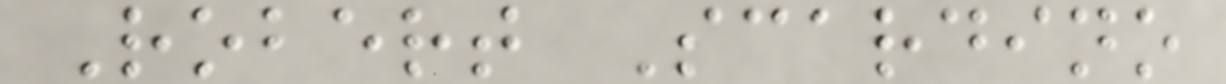Robert Scardino
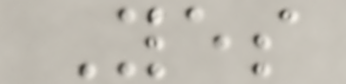Yes
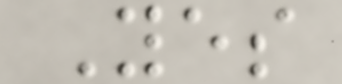Yes
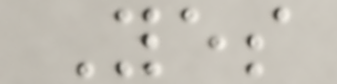Yes
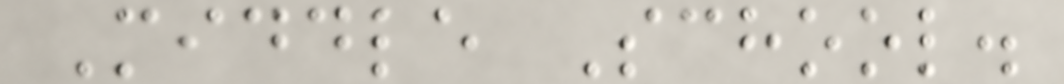Middle School.
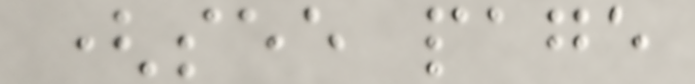(see page
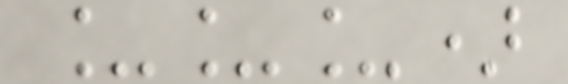___)
